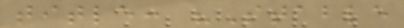title: "Stable
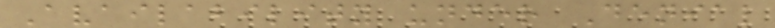Availability under Denial
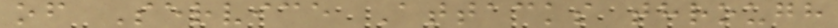of Service Attacks through
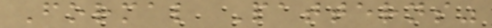Formal Patterns"
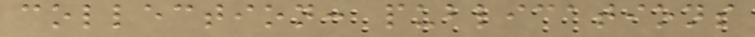collection: publications
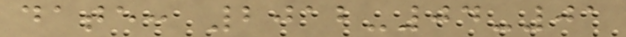date: 2012-04-01
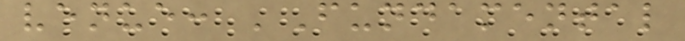venue: 'Fundamental
